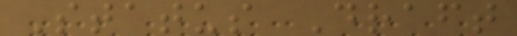Status Draft
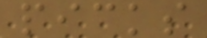picks
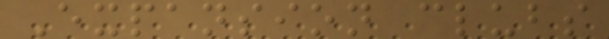Expansion clubs
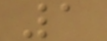1
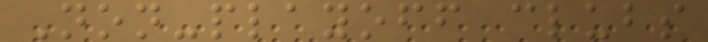Non-playoff clubs
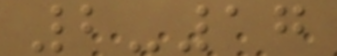2-17
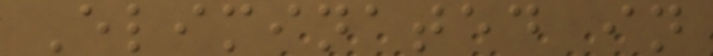Eliminated in
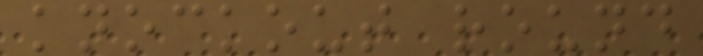knockout round
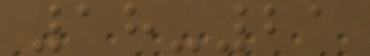18-21
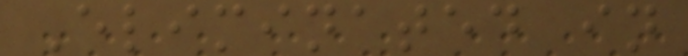Eliminated in
